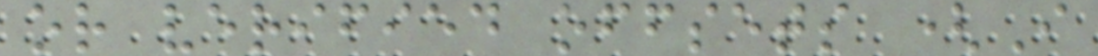or verified offsets (I
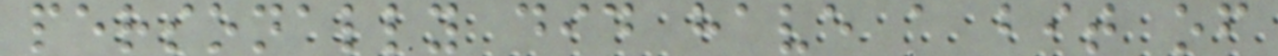personally did have a bit of
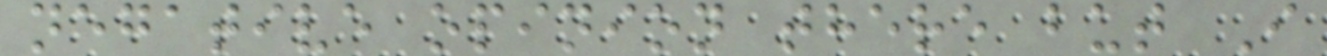negative opinion there but I
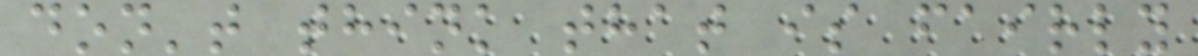don't think that is fairly
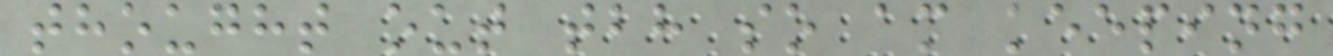thought out tbh so am keeping
